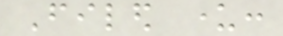Filed under:
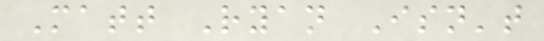Matt Ryan Isn't
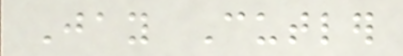Jay Cutler
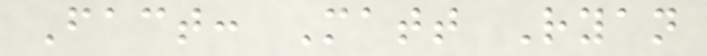Fact: Matt Ryan
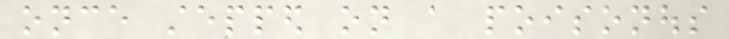once stepped on a poisonous
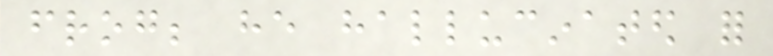frog; he hallucinated for
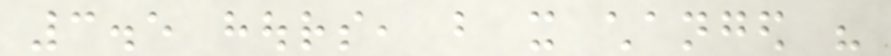3.5 hours, but it changed his
